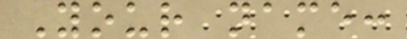Your name:
